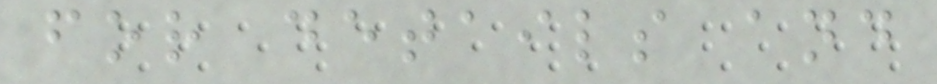for details and
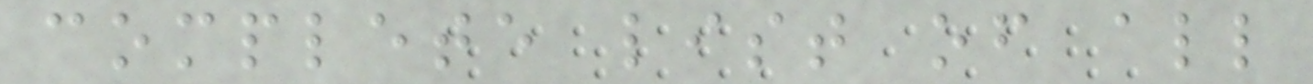complete list of all
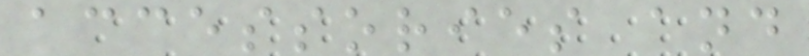accessories and
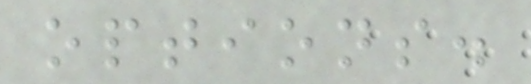options.
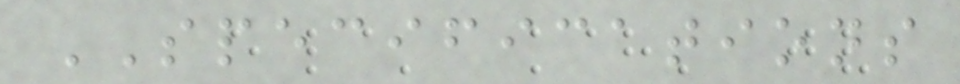SPECIFICATIONS
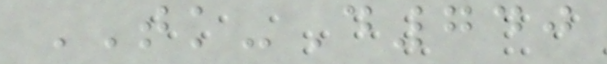TK-D740
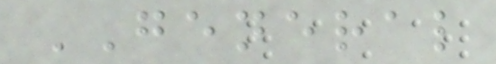GENERAL
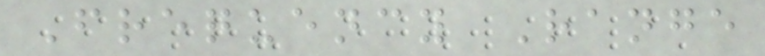Frequency Range
